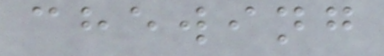chewing
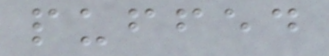puffed
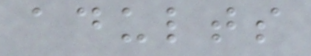adults
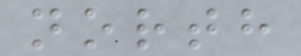north
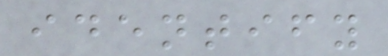identify
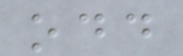odd
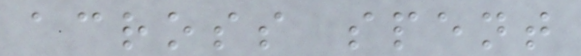across spent
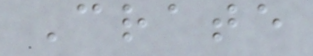Crate
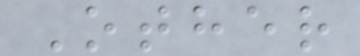Other
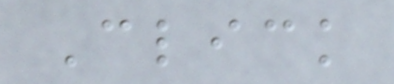Click
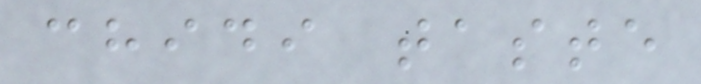chidi taste
